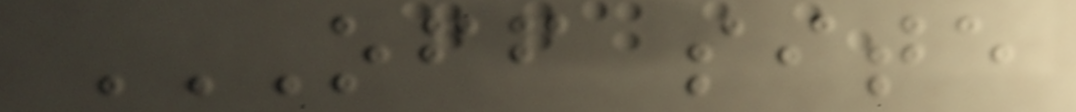OFF SITE
